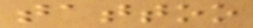tattoo
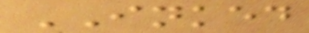INKED
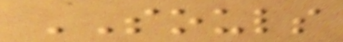SOULS
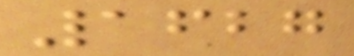1627
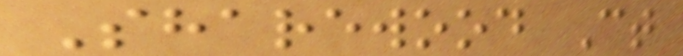Sharewood Ct
